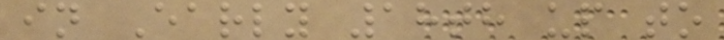in Early 18th up to
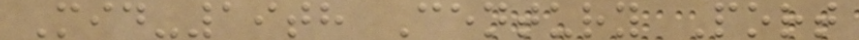Mid-19th Century Port
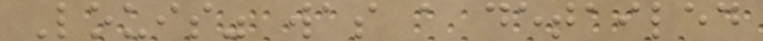Louis" was a detailed
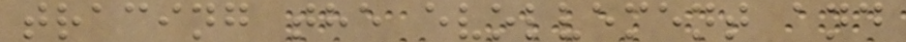tracing the evolvement and
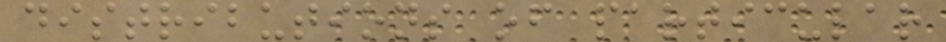distributions of particular
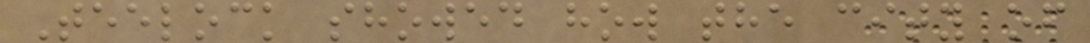Teelock showed how the city of
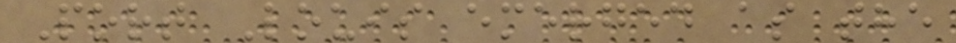Port Louis emerged as the
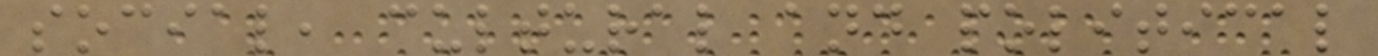social, cultural and political
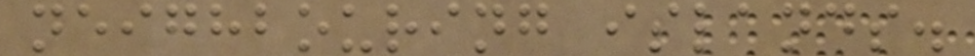neighbouring islands.
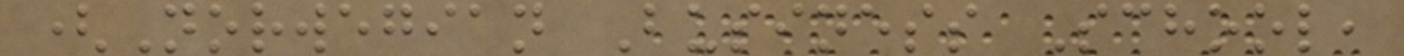(Norwegian Business School,
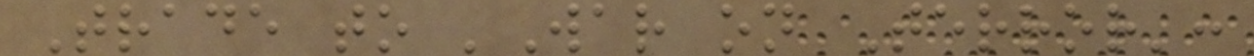Trade to 'War on Terror':
